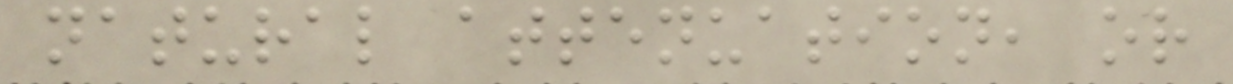natural attenuation, or
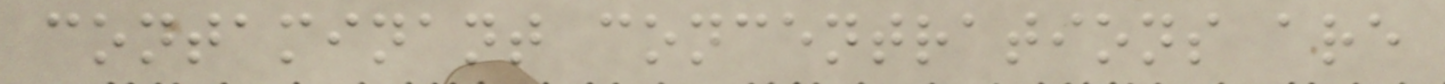contaminant concentrations are
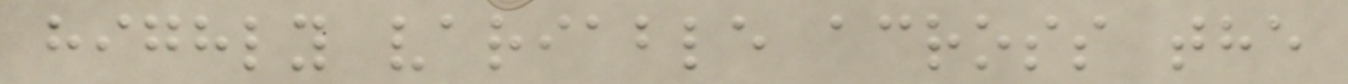highly variable across the
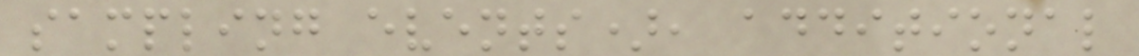sampling events), additional
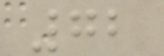72
